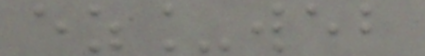ez_web
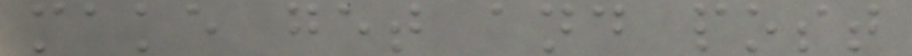make get and post
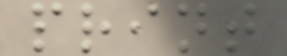print
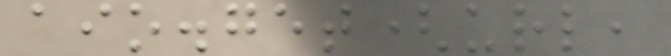aio.get(url,
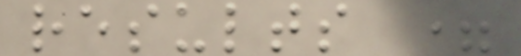results =
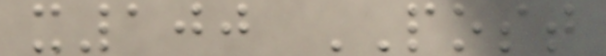x100 POST
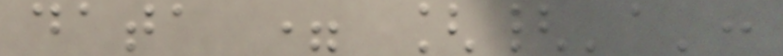data = [{'a':
